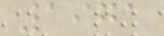1971
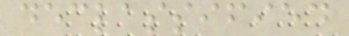declassified
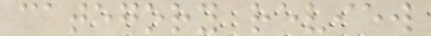category review
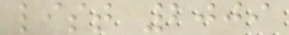list 2009
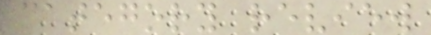category review
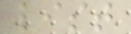list
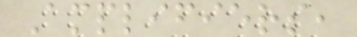Amplifiers,
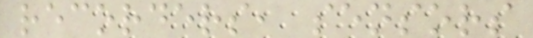recorders, sensors
